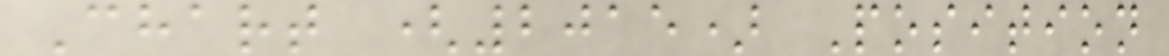Chart (2015) Position
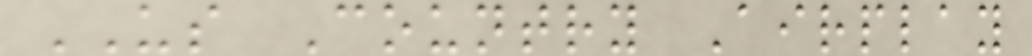US Country Airplay
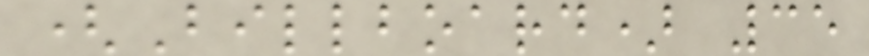(Billboard) 35
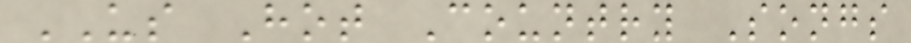US Hot Country Songs
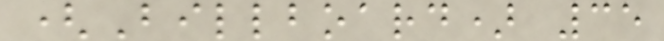(Billboard) 35
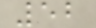52
